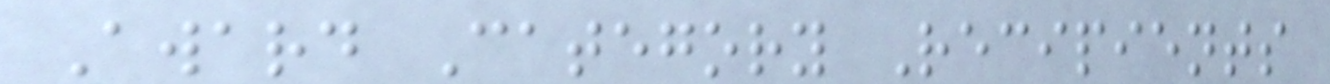Award Category Recipients
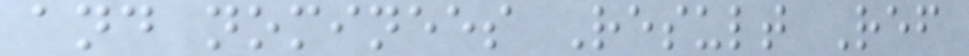and nominees Result Ref
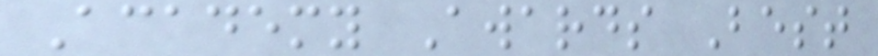Academy Awards Best
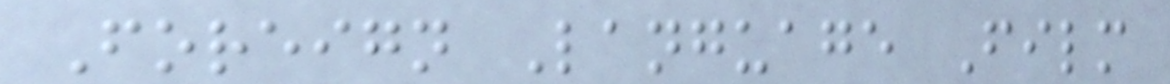Foreign Language Film
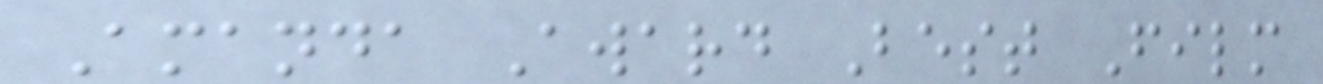Amanda Award Best Film
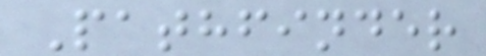Pathfinder
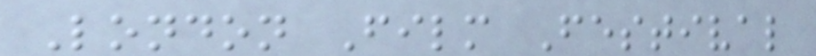London Film Festival
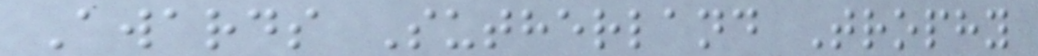Awards Sutherland Trophy
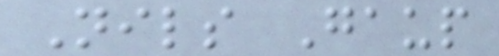Nils Gaup
